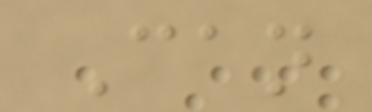Can
